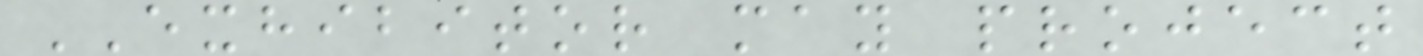EXHIBITOR may project
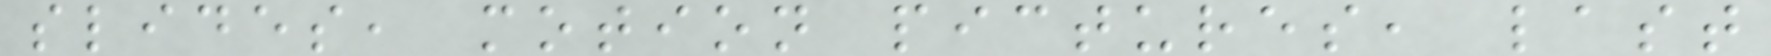slides, motion pictures, last
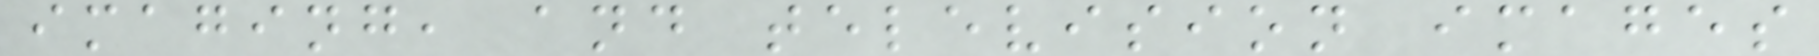imaging, and television images
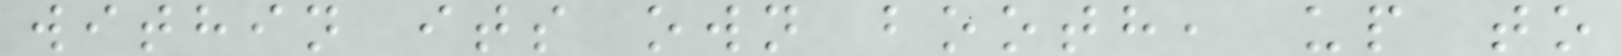within its own booth, up to
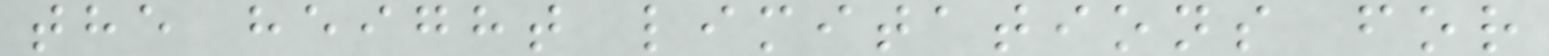the height limitations for
